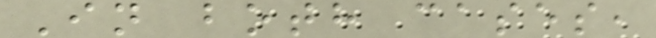In both cases,
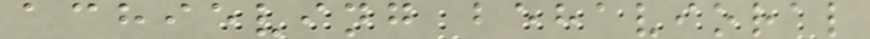achieving behavioral
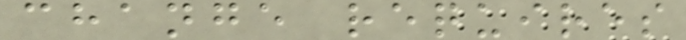change requires
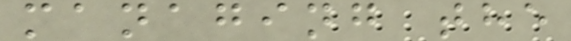managing the
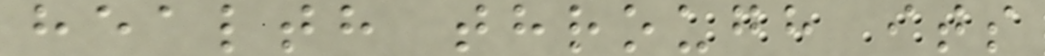health through its
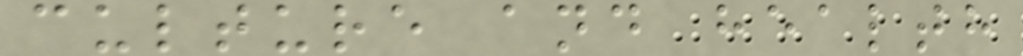culture and health
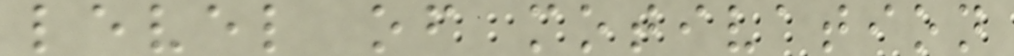level of motivation
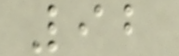92
